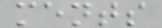ments
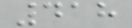418
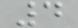4
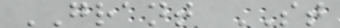GRANT ST
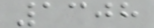1308
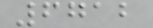6712
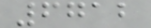6712
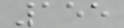155
